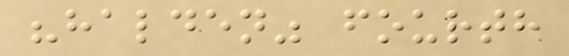"halden" fourth
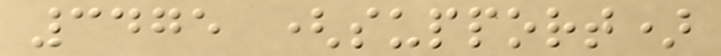3475 (support)
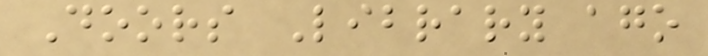Doors Library ago
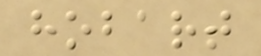hobart
